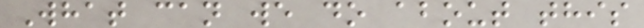What can we do about this
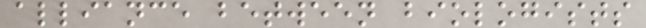alliance between biologists
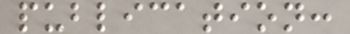publication:
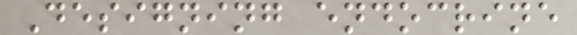Designing endocrine
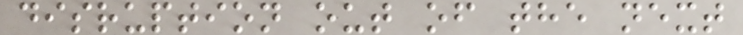disruption out of the next
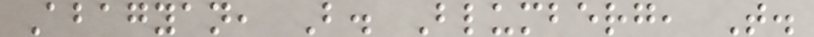Abagyan, B. Blumberg, T.
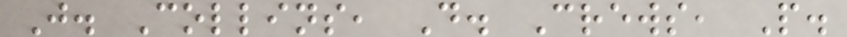J. Collins, D. Crews, P.
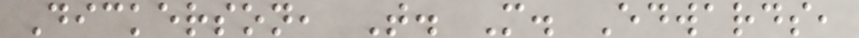Dickerson, T. M. Edwards,
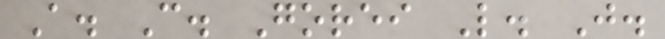A. C. Gorei L. J.
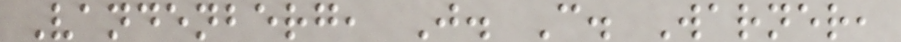Vandenberg, J. C. Warner,
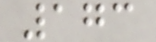173
